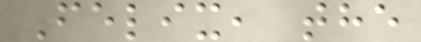Felix, the
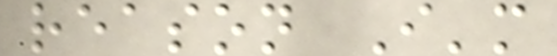reason I'm
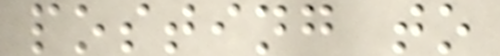posting to
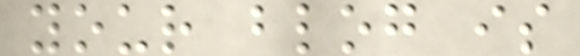your blog is
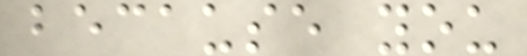because you
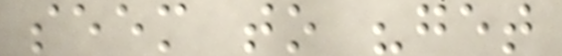seem to "get
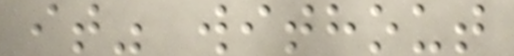it" without
